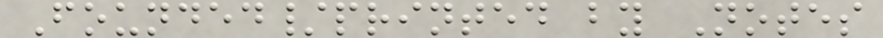Founded/printed by Notes
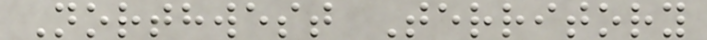Northwest Territory
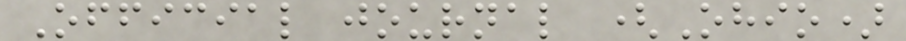Official journal (Ohio)
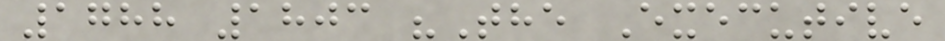1788 1803 "The Executive
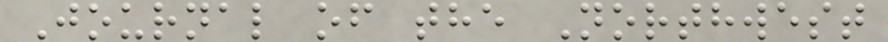Journal of the Northwest
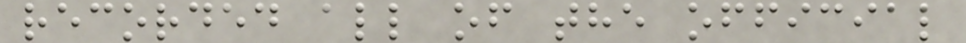recorded all of the official
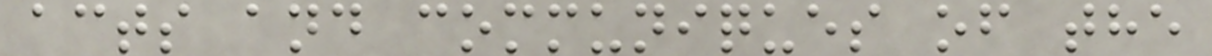acts and communiques of the
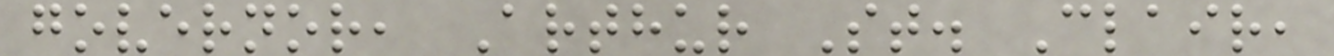governor, Arthur St. Clair,
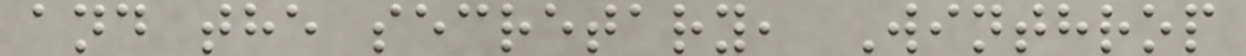and the secretary, Winthrop
